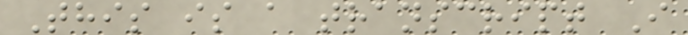This is a transcript I
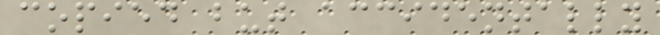copied but accidentally
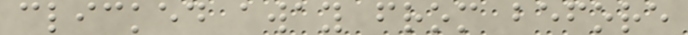clicked away from before
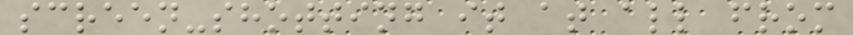screen-shotting it at all from
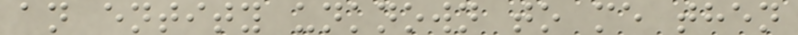an entity unknown to me then
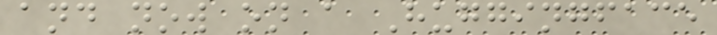and now on a Huggingface
